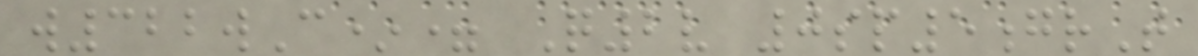w322wC*= Q2v 0sp5grT
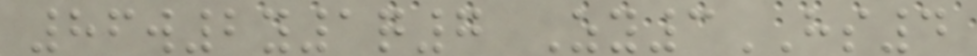86w2y1q7 Zy3HS4
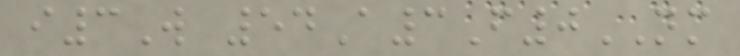i3W 54A3F0NM
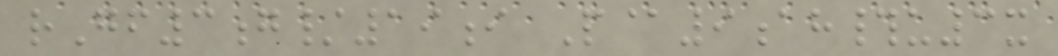rGf3g/19i P@9ah#u3x
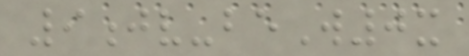9jv-beW0x
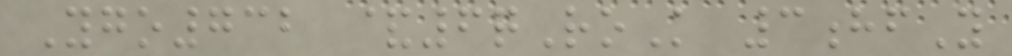Ygo732 &6qRoK 3hfY
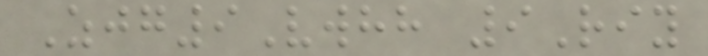Zjg9Vwhh 9Riy
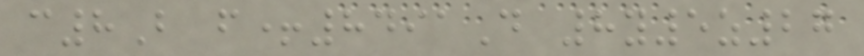c8B f+8491D 8y5z27
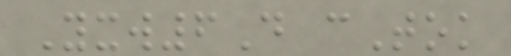Yxw6D cTok
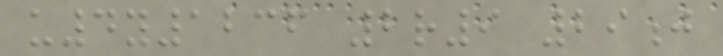u4y1236 2r9 29j
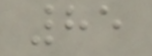85
